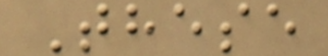These
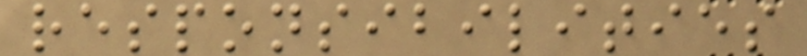responsibilities
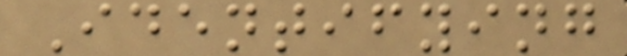Identifying
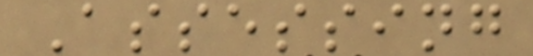Assessing
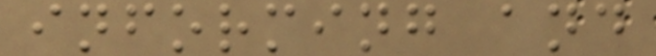informing and
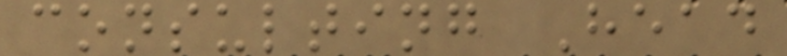consulting Head
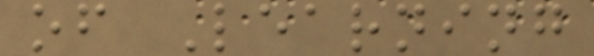of Learning
